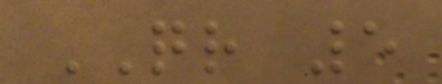QR 5
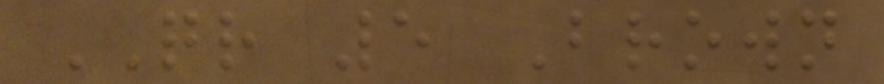QR 5 Brown
